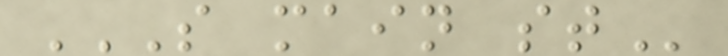S MAIN ST
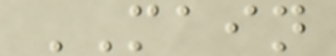MAIN
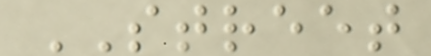STREET
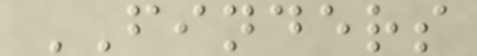FINDERS
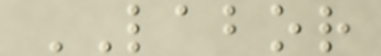LABOR
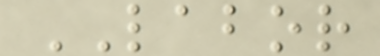LABOR
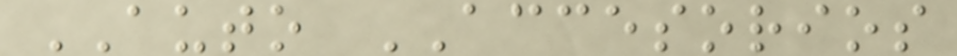AUTO ACCESORIOS
